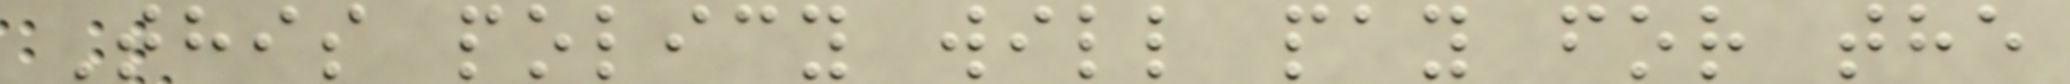This policy will pay for the
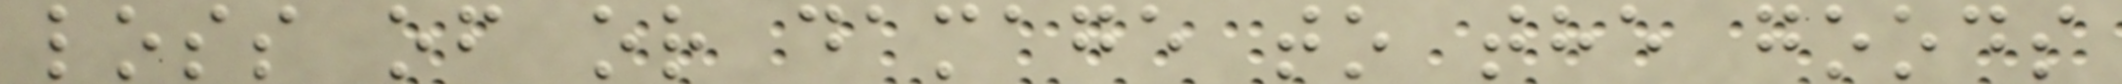loss of or damage to the goods
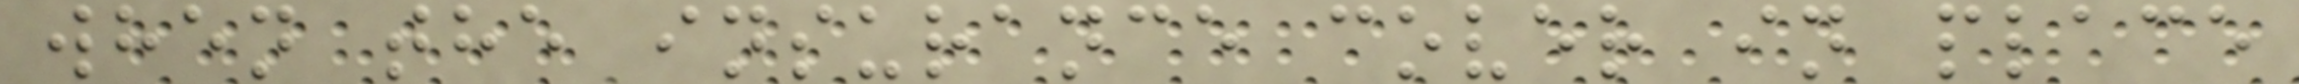when the insurance cover in place
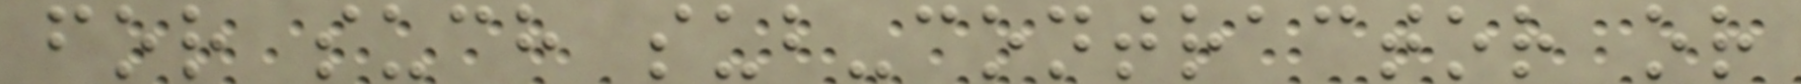for such sub-contractor or
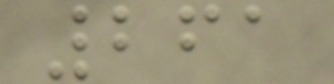261
